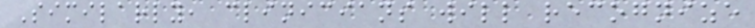Similarly, clinicians will recognize
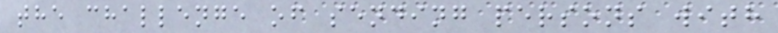the challenge of sending persons with
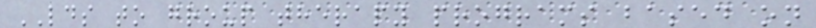LDS to group therapy programs based on
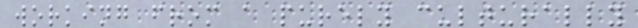working from a purely culturally
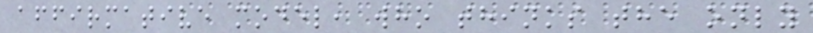affirmative model, who thinks the only
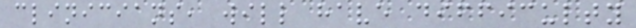clinicians, will have difficulty
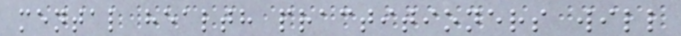mental health practitioners will
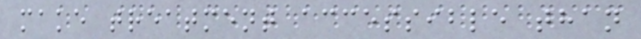make treatment accessible than
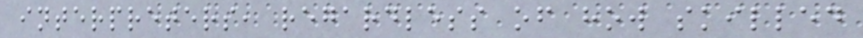interpreters, regardless of how skilled
